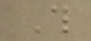This
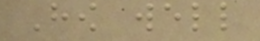How well
